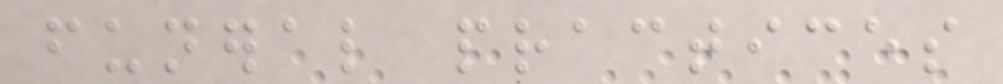funeral practices
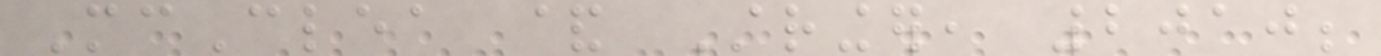McClea & Stringer, 2010;
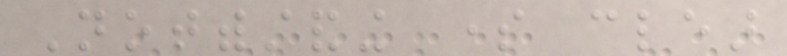Notwithstanding some clear
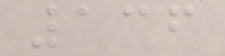136
